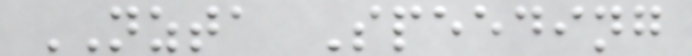NZTA Speeding
